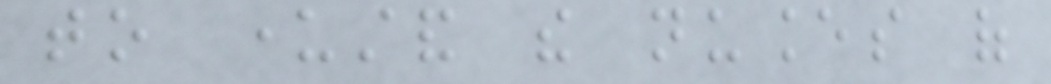to understand the nuances of
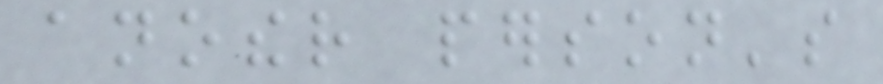another person's
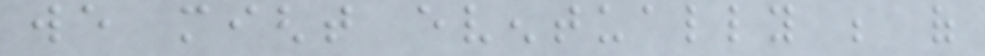we might eventually be of
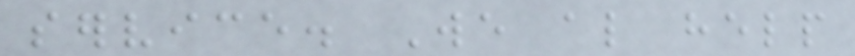service. We also help
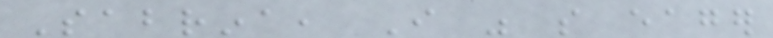Sabrina, I was so eager
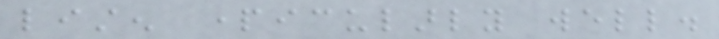listen particularly well.
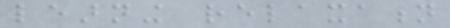learning relaxation
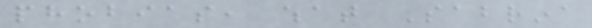phobias, what Sabrina
